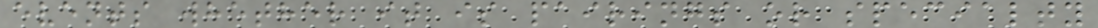events whether it is pairings or specialty
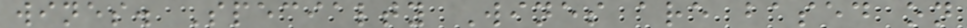wines. Specialty Wines are based on
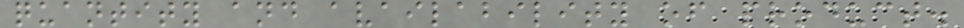quantity and availability of product.
